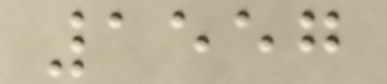1557
